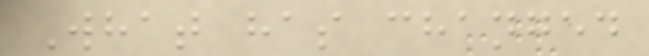What has changed
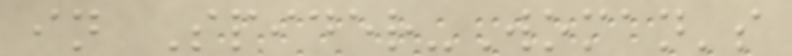in Spider-Woman's
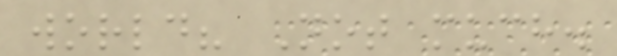world? Not much.
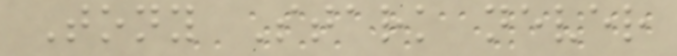Tony Stark never
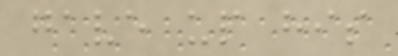gave up his
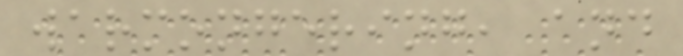warmongering, and
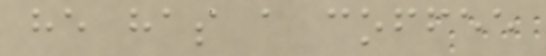he has a coffee
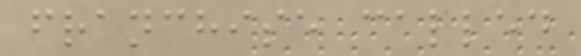franchise called
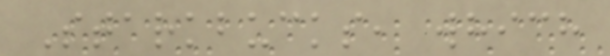Starkbucks, which
